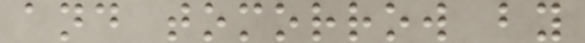and tomorrow by
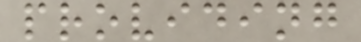providing
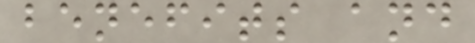benefits and
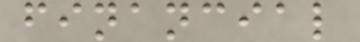financial
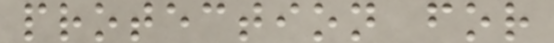protection for
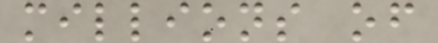millions of
